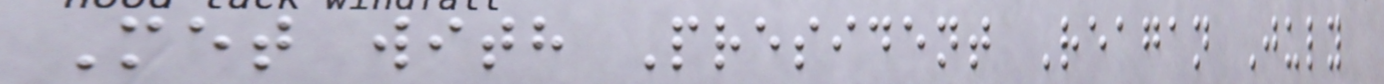Met with President Reagan July
